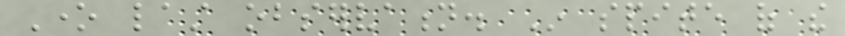One last observation. In spite of the
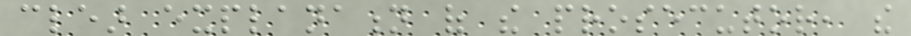clear explanation of the prosecutor, the
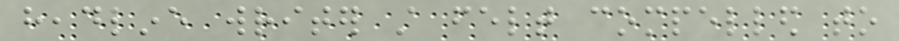headline writer still felt compelled to
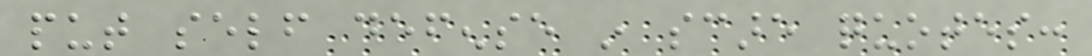put self defense in scare quotes:
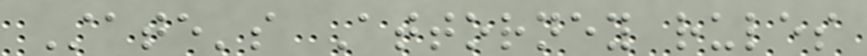State's Attorney rules
